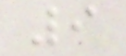9
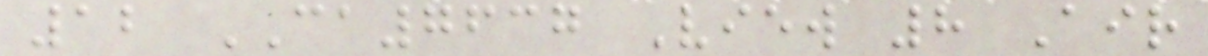12 CA7637 View 8 Air
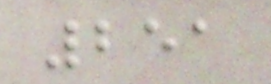251
